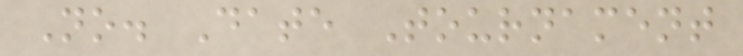No. Date Tournament
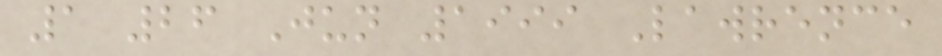1 26 Jun 1999 Lawrence
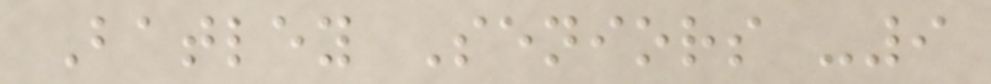Batley Seniors -9
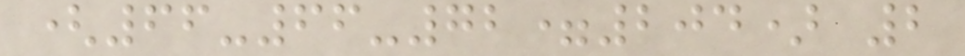(66-66-72=204) 2
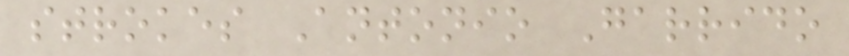strokes Antonio Garrido
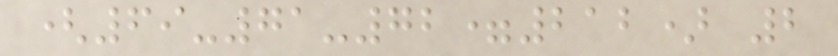(69-71-72=212) 2
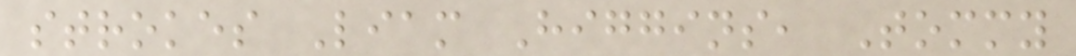strokes Liam Higgins, Tommy
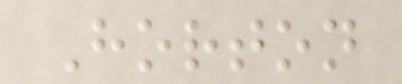Horton
